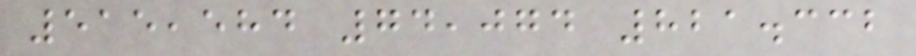515,584 74,074 821.332
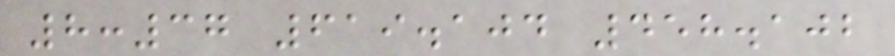8:37 619.104 458.102
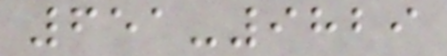651-9829
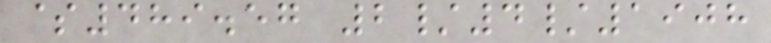$489.57 2/4/1908
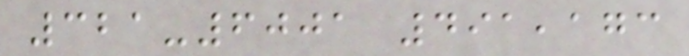321-6001 491,173
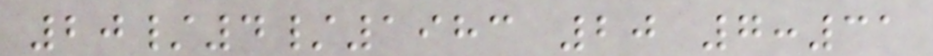20/4/1983 20 7:31
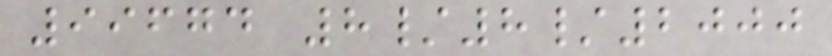99674 8/8/2000
